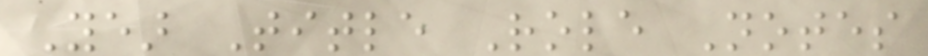Year Title Role Notes
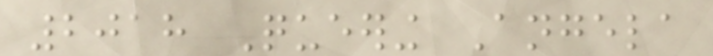2018 Queering Angela
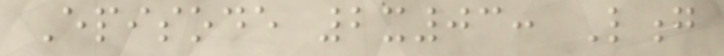Episode 2x03: Long
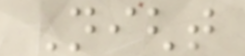Night
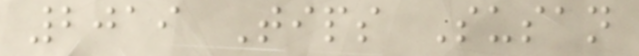2019 Tips Susan
